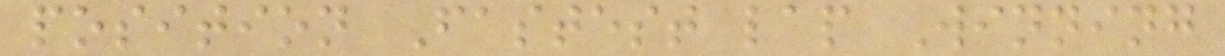position Fastest lap Winning
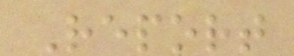Report
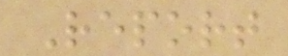Report
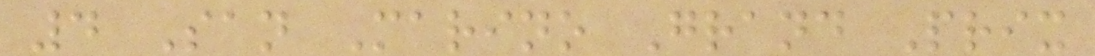4 San Marino Grand Prix
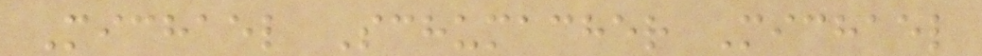Michael Schumacher Michael
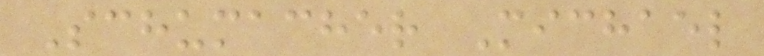Schumacher Michael
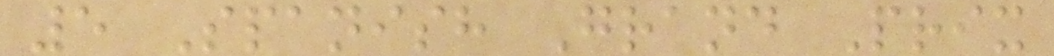5 Spanish Grand Prix
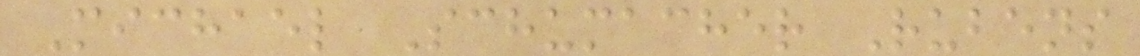Michael Schumacher Rubens
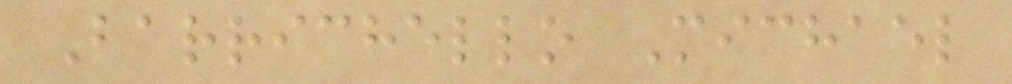Barrichello Michael
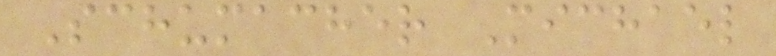Schumacher Michael
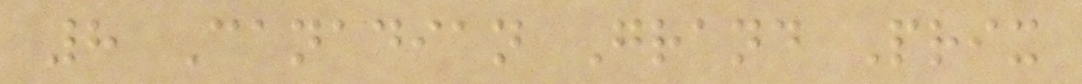8 Canadian Grand Prix
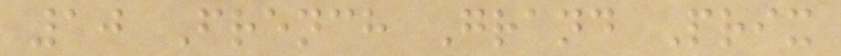10 French Grand Prix
